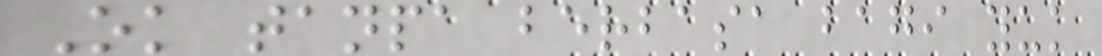Ok tanpa berbasa bagi yuk
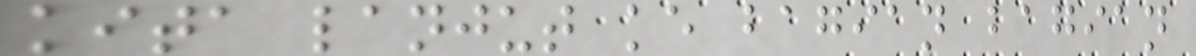kita lanjut ke bagian bagian
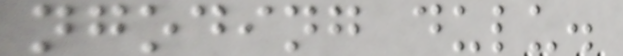ngoding dulu.
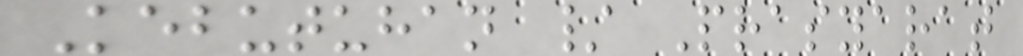Kebutuhan / Prasyarat
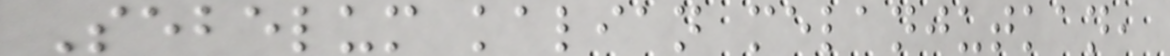Sebelum kalian melanjutkan,
